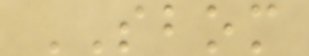SBOM
